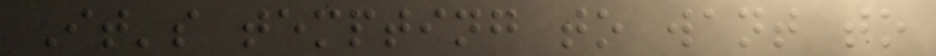It's tempting to want to
